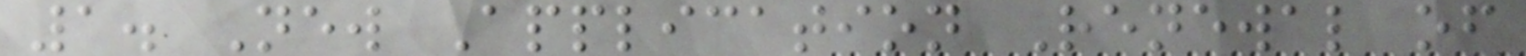1. New Application Renewal of
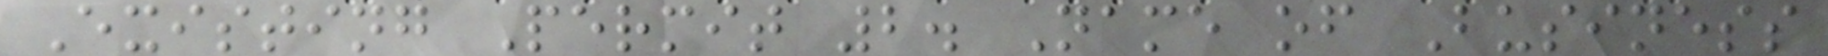Existing Permit 2. Name of Business
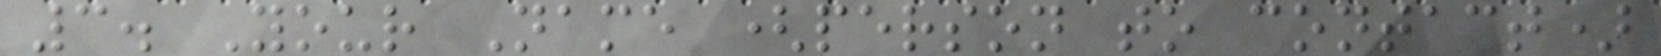3. Your Name (person to contact)
